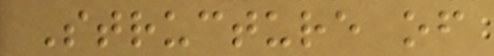Structure of
